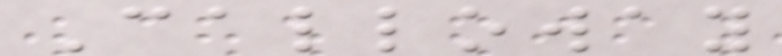Calloway
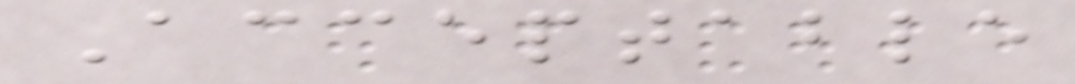Acceptable
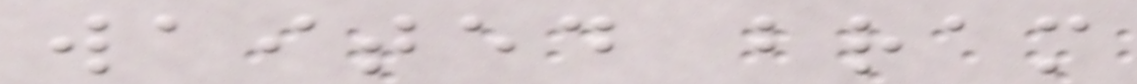waited bram
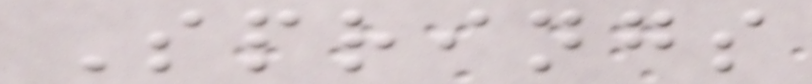Springs
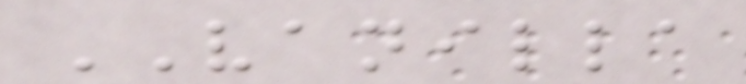VANILLA
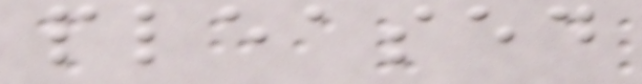pleased
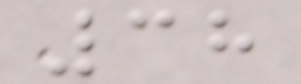38
